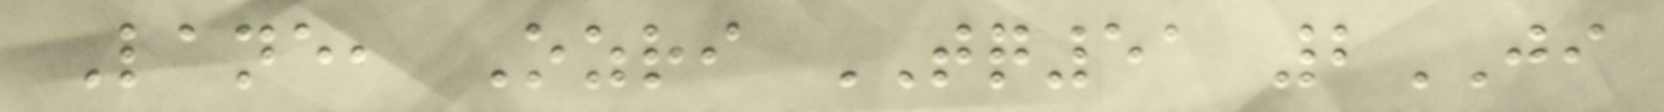Lane, Ozri TQ51 2JI
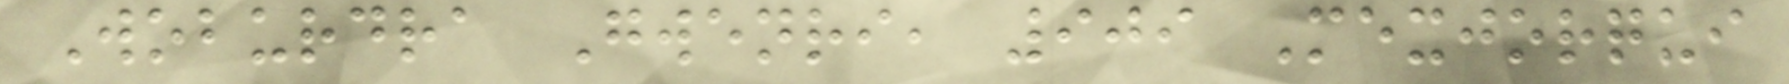Woburdra Gwenri, 909 Mexjorqui
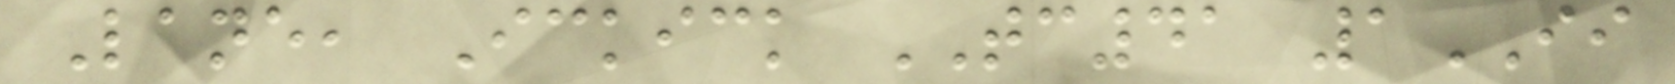Lane, Ickick TC41 1II
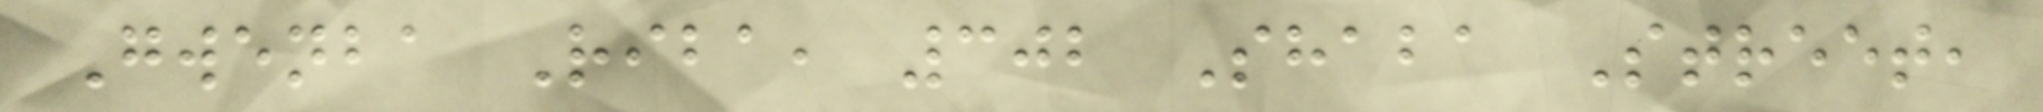Gwenba Riba, 302 Shaba Street,
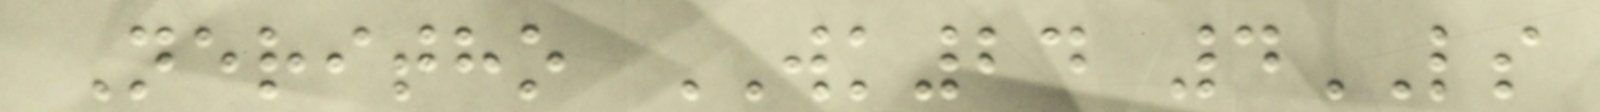Neritho WK24 4LS
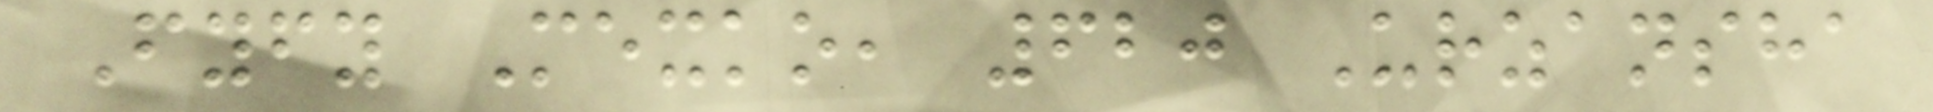Fyfy Mexko, 620 Urzansha
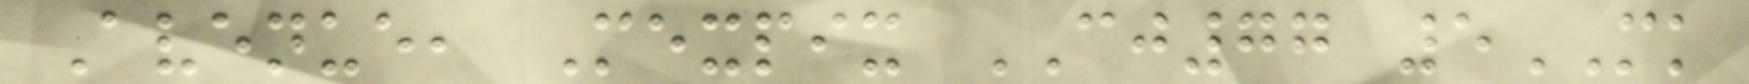Avenue, Mexpix CJ77 5MK
